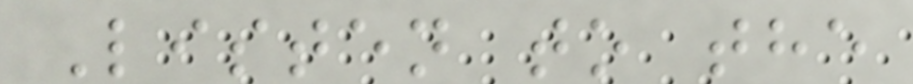Listen to the
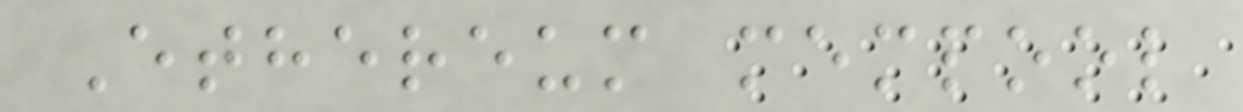Ethereum mempool
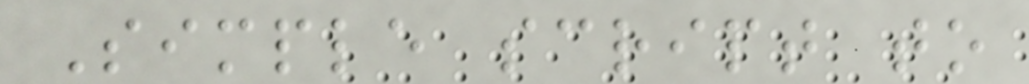Simple script to
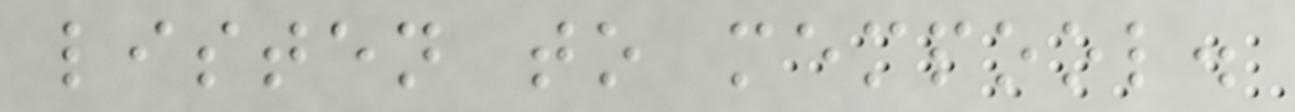listen to mempool.
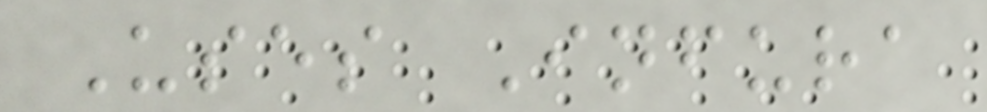Uses Infura
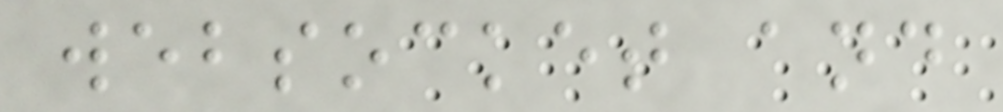websocket and
